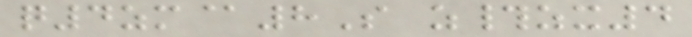q4zm@8S z#zx4
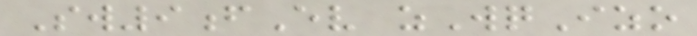Sw9fEv zWqIzo
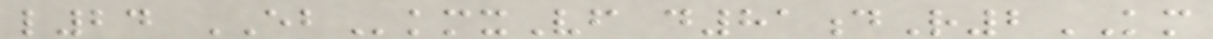l24 EBkmxVf d81dR2KM
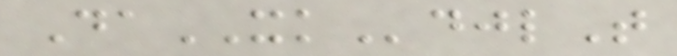DaXKdjlT
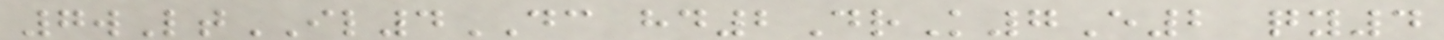7wLtIL4DC hd2DrK7E2 qy4
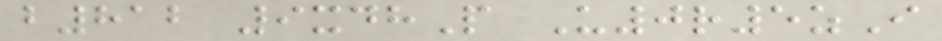b812 9xdhP U0r5zI
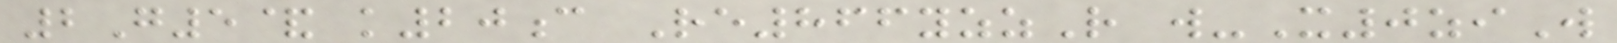2G5& k20c Re866yzzR w-X0ziW
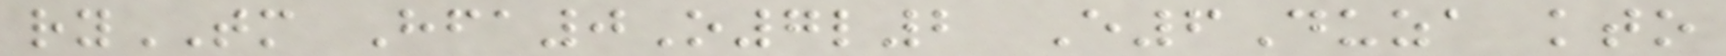ryTM Hfa0O7l2 E6Duza kto
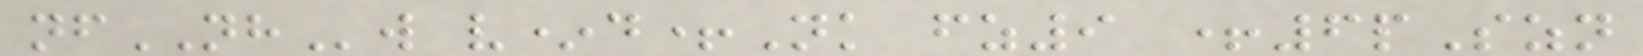nfNHw v*d+Nk fz9 +6pSzn
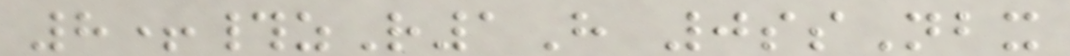8+#zR1H 0ssNbx
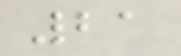21
